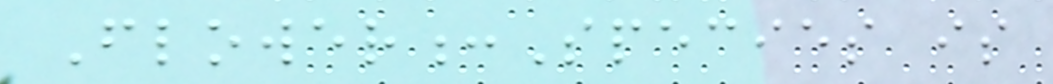Flower:Species is
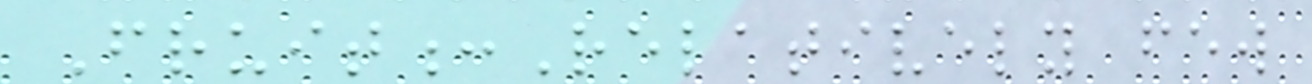Fruit:Relatively few
